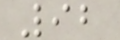92
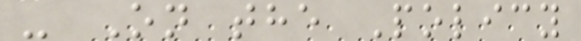- On the Policy
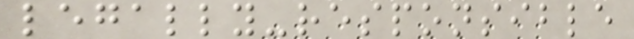legally-responsible
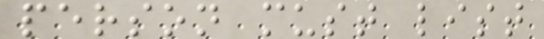person must list
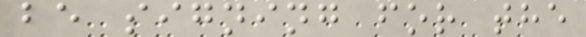be signing for the
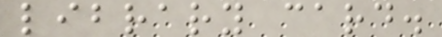library card.
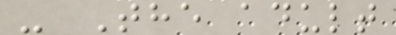- The adult
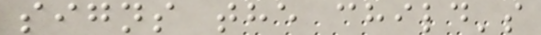signs the child's
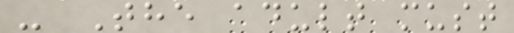- The adult must
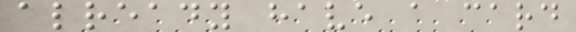already have a card
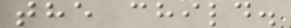the child.
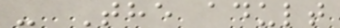- The adult
